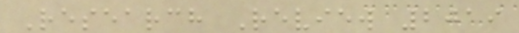Research Review 2019
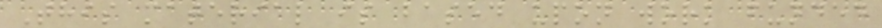This material is based upon work funded
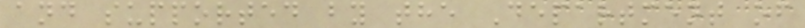and supported by the Department of
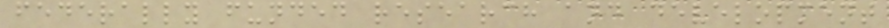federally funded research and development
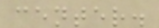center.
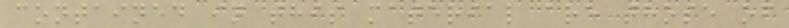contained in this material are those of
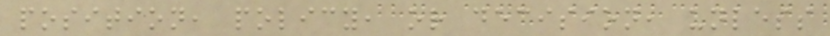position, policy, or decision, unless
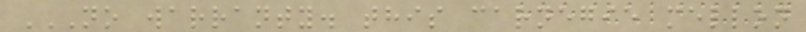NO WARRANTY. THIS CARNEGIE MELLON
